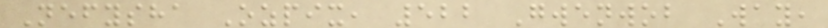Nefysha Ozpix, 522 Gwenwob Way,
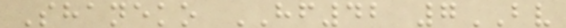Shaneko HF42 7BV
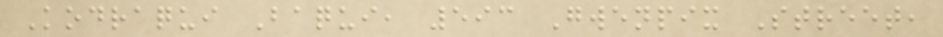Kodraqui Baqui, 593 Gwenpix Street,
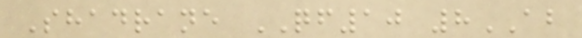Shadrane QF10 8AB
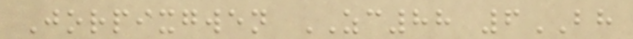Jorpixgwen ZC88 6BH
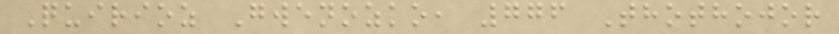Quirioz Gwenozko, 776 Thothojor
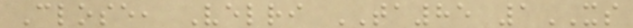Close, Velri TA85 1XS
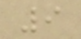9
